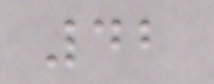42
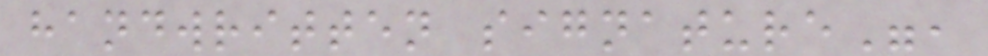handwritten signature",
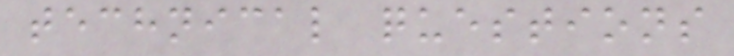technical questions
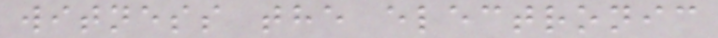witness the electronic
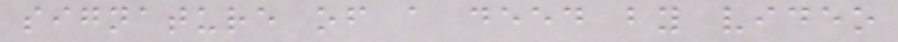signature of a deed by video
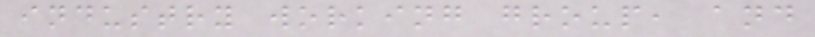industry working group, and
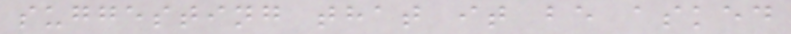suggesting that it be asked
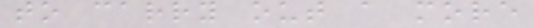to carry out a more
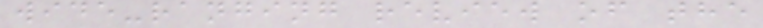wide-ranging review of the
